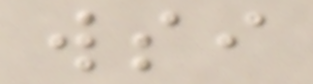wsi
